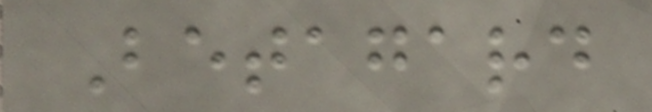Betagard
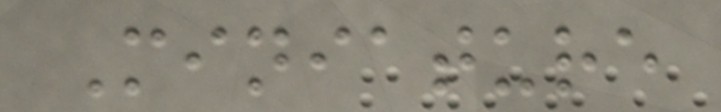Miniature
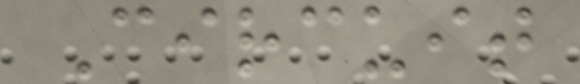Circuit
